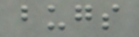bugs
